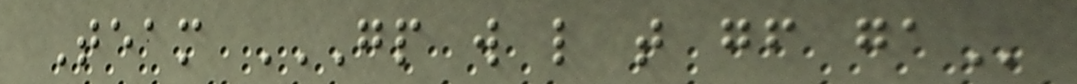Team GP W L T GF GA
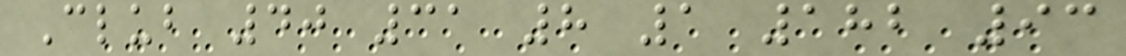Club 40 31 8 1 182 93
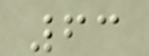63
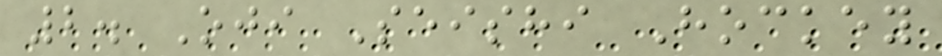2. Oji Seishi Hockey
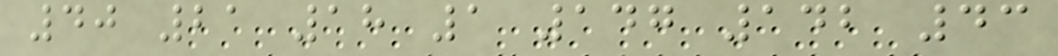40 21 18 1 147 142 43
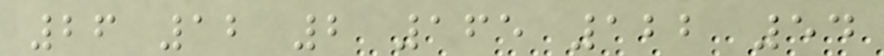26 12 2 165 122 54
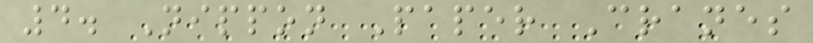4. Nippon Paper Cranes
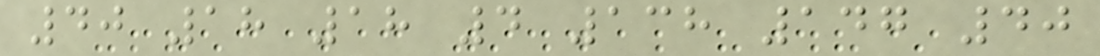40 18 18 4 138 147 40
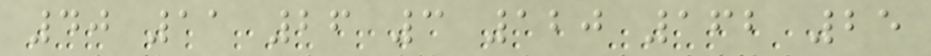40 11 26 3 120 162 25
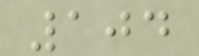104
